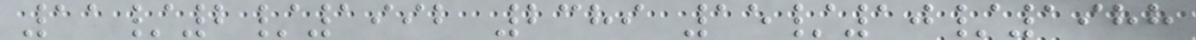11/2/1992 2389 15/10/1988
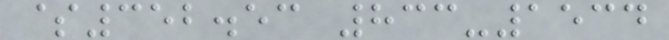$352.53 833-1534
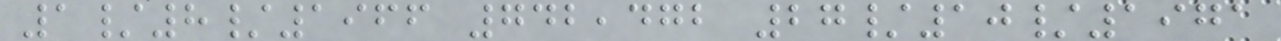1/8/1966 742,472 27/10/1971
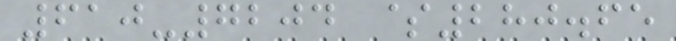610-7204 $280.65
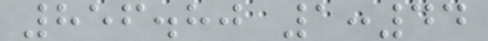856.80 1:44
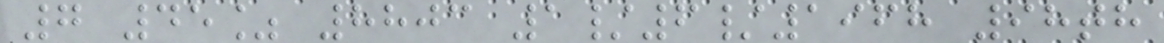7 45% 8803 1/6/1968 98th
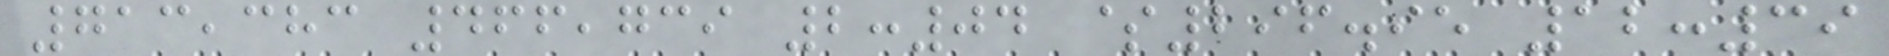713,383 466,739 2:04 $296.95 12:39
